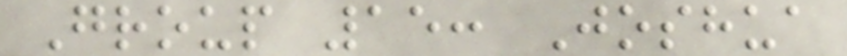Group 15: Joshua
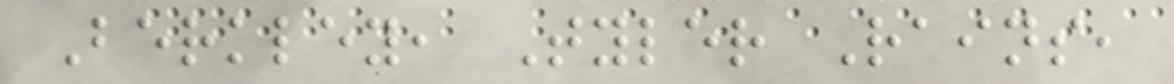Berkley, Tyler Rains,
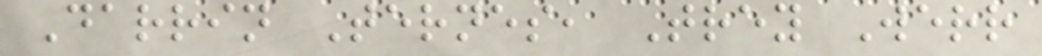Darrin Ternes, Trey Werr
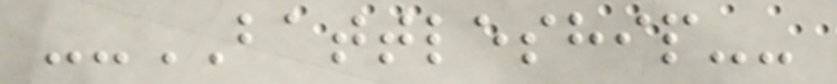--BATTLESHIP--
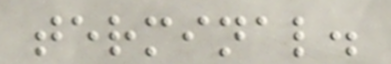terminal.
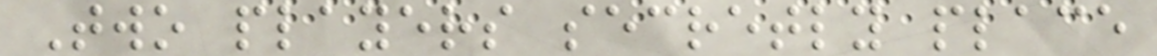Two players secretly place
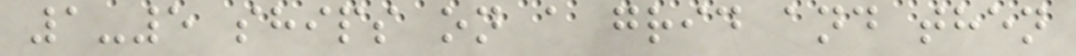1-5 ships on a grid and then
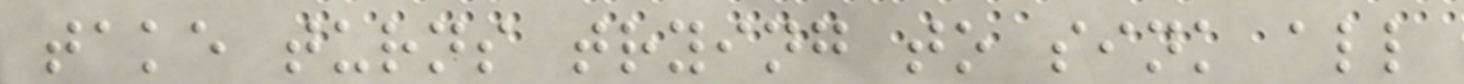take turns trying to sink all
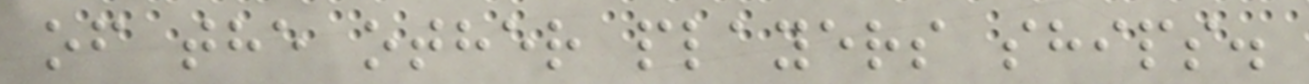of the other players ships.
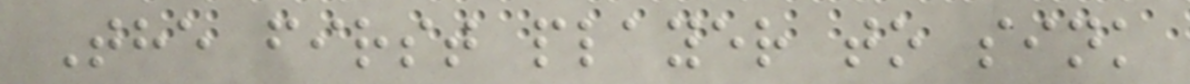The first player to sink
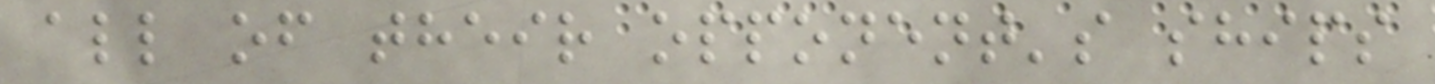all of their opponent's ships
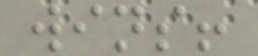wins!
